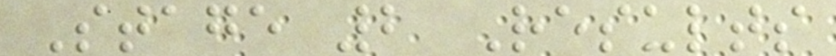Stage 2 Results
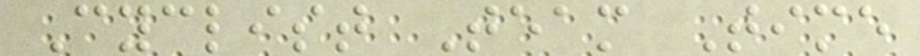Cyclist Team Time
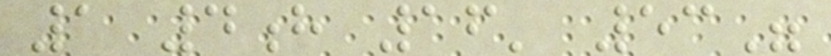1 4h 16' 53"
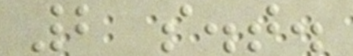2 s.t.
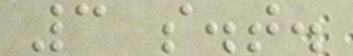3 s.t.
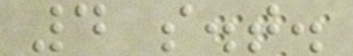4 s.t.
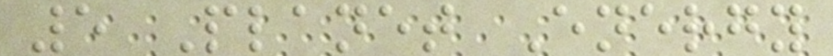5 Planet Energy
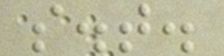s.t.
